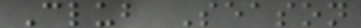Club Season
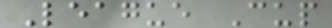League Cup
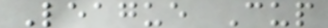League Cup
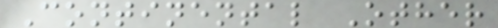Continental Other
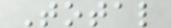Total
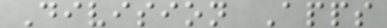Division Apps
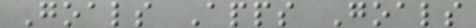Goals Apps Goals
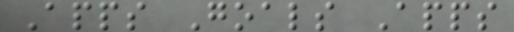Apps Goals Apps
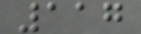117
